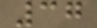37
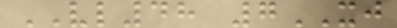VL48 7XJ
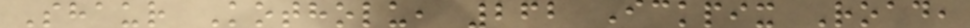Shaur Kotholu, 262 Ickpix Road,
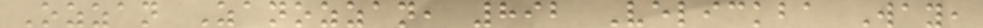Ozzan Zanozzan, 892 Velickba Way,
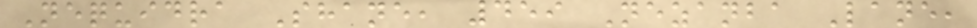Nequidra Shane, 459 Nezanba Lane,
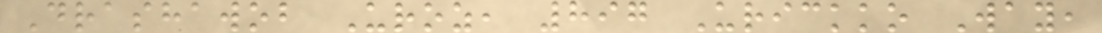Drashawob Uroz, 897 Urickko Way,
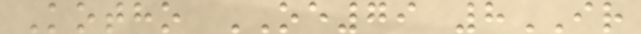Kotho OE79 8IR
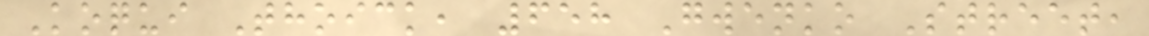Koqui Thoick, 658 Gwenko Street,
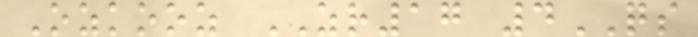Ozkooz ZR17 4QS
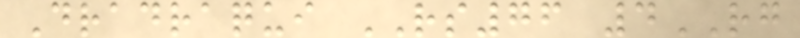Dradraqui RS76 4RG
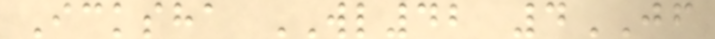Icksha WL42 4JF
